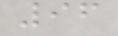96
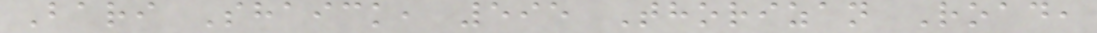Bari Shaick, 595 Thorizan Road,
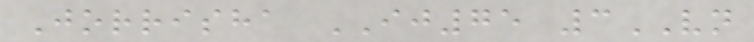Jorrisha IJ75 3VN
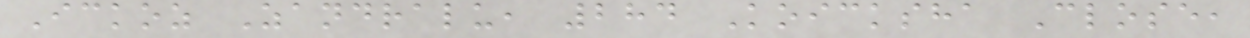Ickoz Zandralu, 284 Koicksha Close,
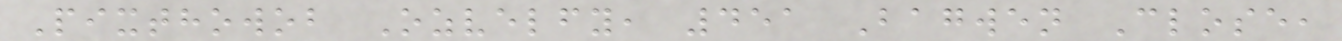Pixthowob Ozvelfy, 451 Bagwen Close,
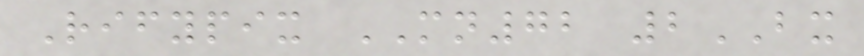Rifypix MN72 2BX
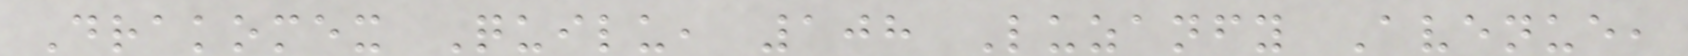Drakomex Quilu, 108 Luzanfy Avenue,
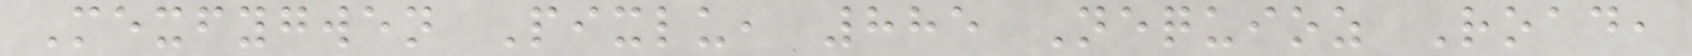Mexfygwen Pixlu, 885 Nequioz Road,
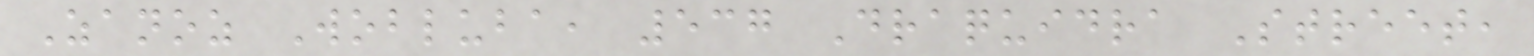Zanoz Wobluba, 537 Draquidra Street,
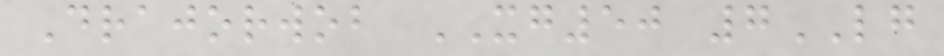Drajorwob XG50 7LG
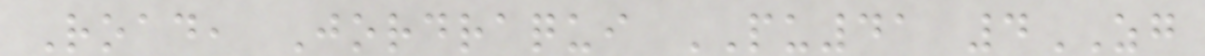Road, Jordraqui PU41 4ZG
